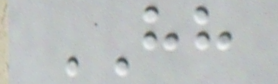HH
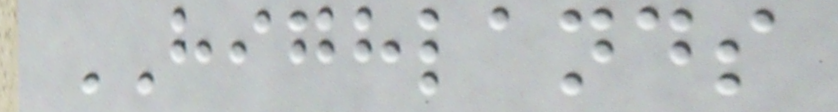HIGHLANDS
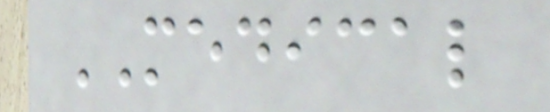MEDICAL
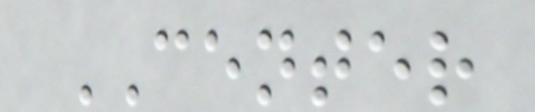CENTER
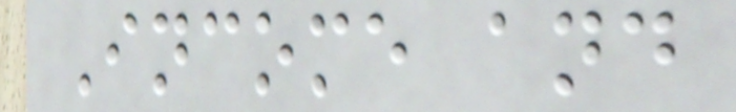Income and
